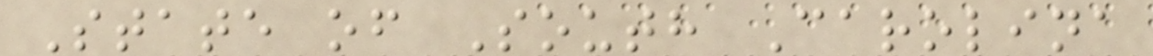State of South Carolina
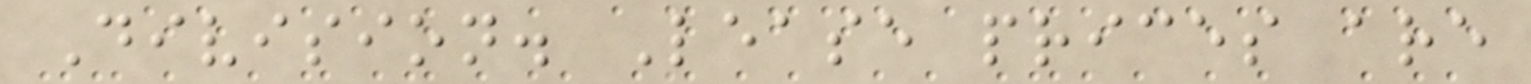Division. Lease prices are
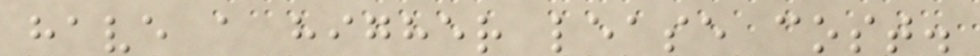have a higher lease cost.
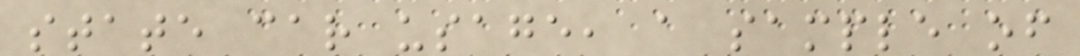state car usage, a sample of
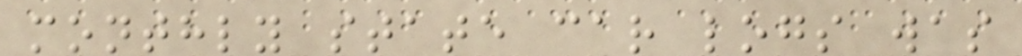monthly state car logs was
